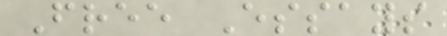Free Essays
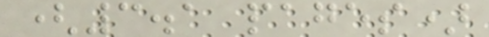(3.1 pages)
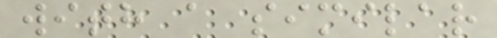with a similar
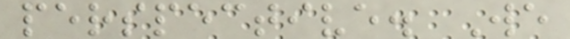perspective. We
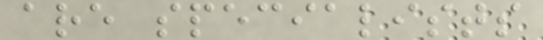are specialists
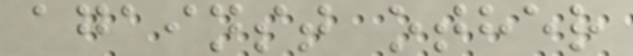against other
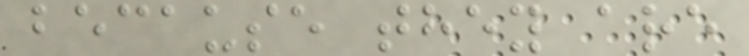because they are
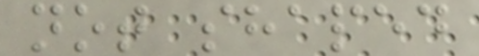not shaped
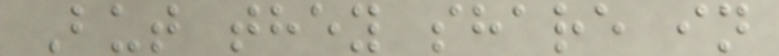But they share in
